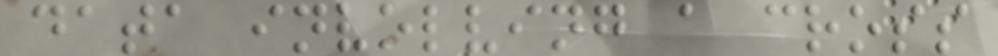data involving a cross
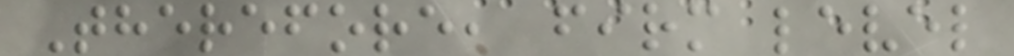Therefore, firm level
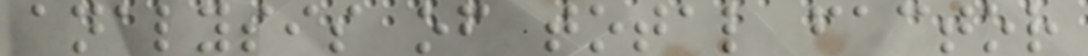analysis of total factor
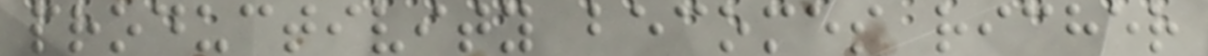productivity becomes richer
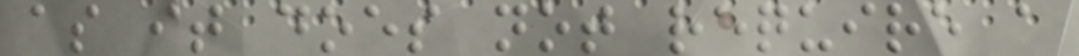as it does not require a
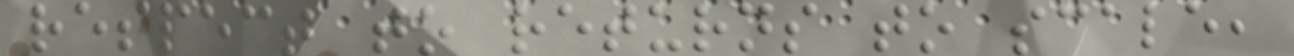respect to returns to scale,
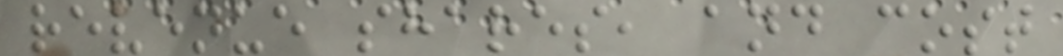revenue shares, and cost
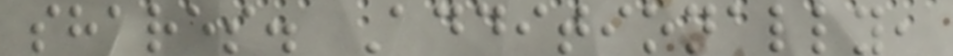shares. Additionally,
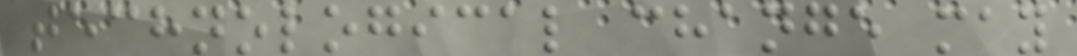technological change may
